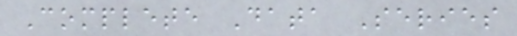Complete Data Series
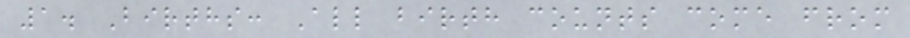1. Births: All birth counts come from
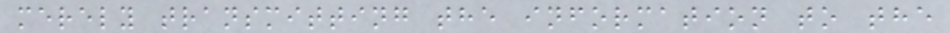merely transmitting the information to the
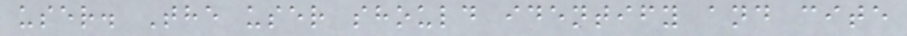user. The user should identify and cite
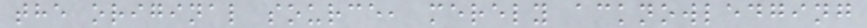the original source, merely acknowledging
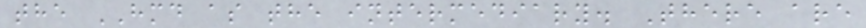the HMD as the intermediary. There are
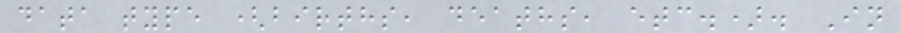data type (births, deaths, etc.). In
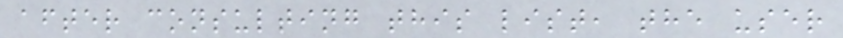after consulting this list, the user
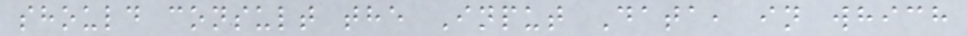should consult the Input Data, in which
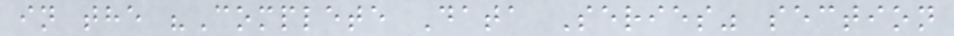in the "Complete Data Series" section
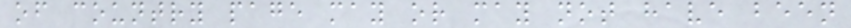of country page may or may not have been
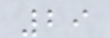29
